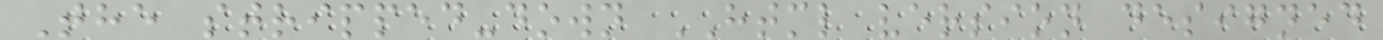The stripped-down HTML version designed
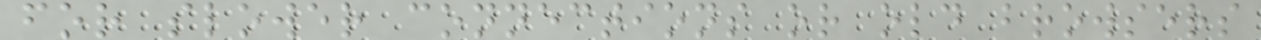for slower connections or old browsers
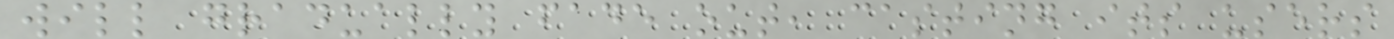will gradually fade out, casting its users
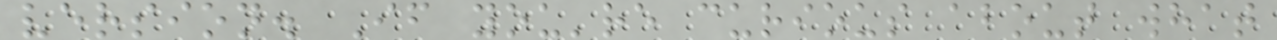version. If you're curious about what
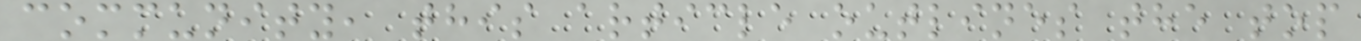community, this article outlines the top
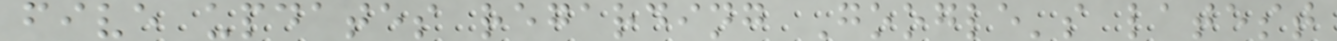five updates regarding Google's latest
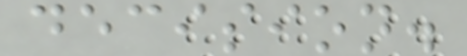decision.
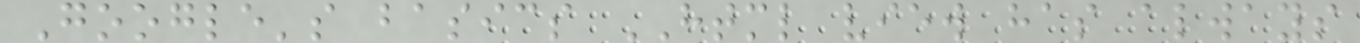Google's basics HTML view has always
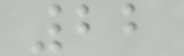22
